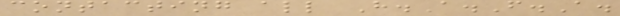contacting all H.A.F.A.
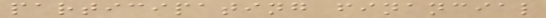participating financial
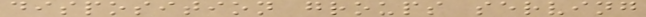disposition groups serving
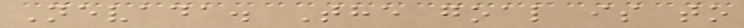Nevada. The goal is to
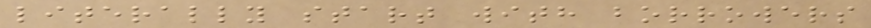literally start with borrowers
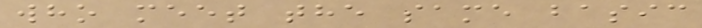who meet the same basic
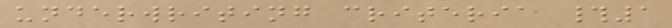underwriting criteria #1
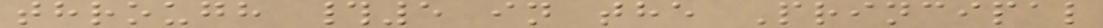through #5 in the Principal
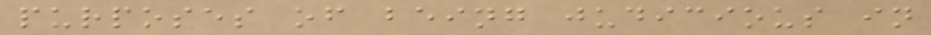purposes of being judicious in
